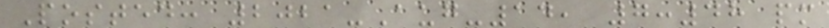Posted: 2021-Aug-14, 7:48 pm
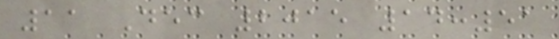11 Dec 2015 14:51
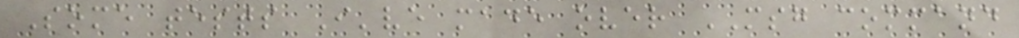Some tests I've made over MSG command
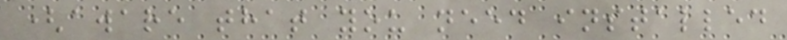(aware that you need installed
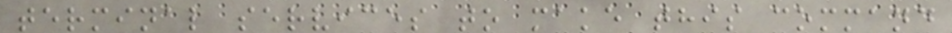terminal services to make this command
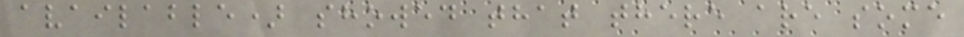available) showed that there are some
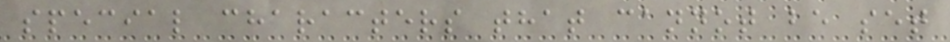special characters that cannot be set
